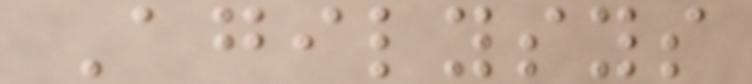Agilysys
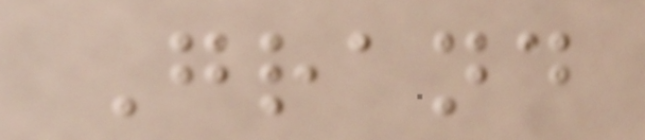Grand
